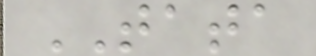TATA
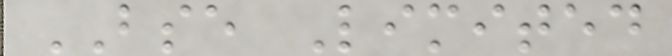BSE Limited
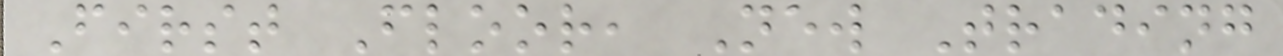First Floor, New Trading
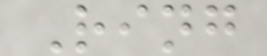Ring
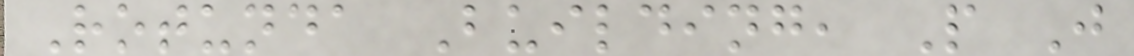Rotunda Building, P J
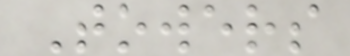Towers
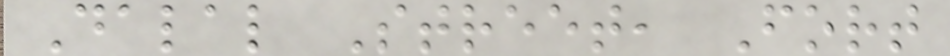Dalal Street, Fort
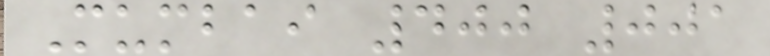Mumbai 400 001
